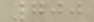700
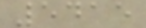5415
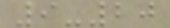9-20
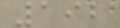192
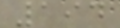194
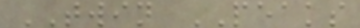TWIN PEAKS
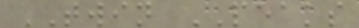TWIN PEAKS
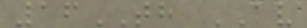16TH AV
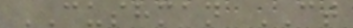CUSHMAN CT
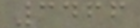3466
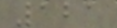121
